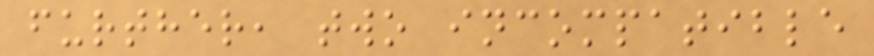further, two incompatible
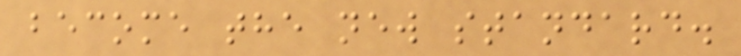become the new standard.
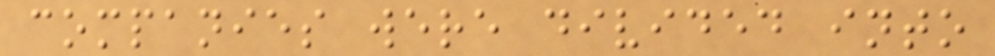companies were divided into
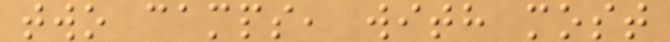two camps, with most
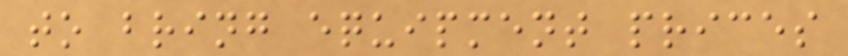to bring equipment prices
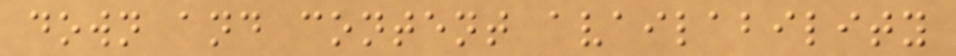down and content availability
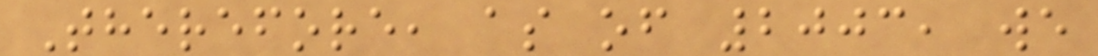Therefore, as of 2003, we
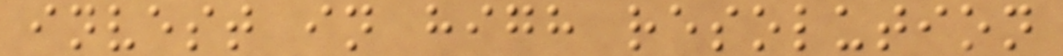invest in high resolution
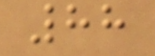88
